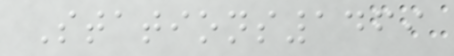Stations1469
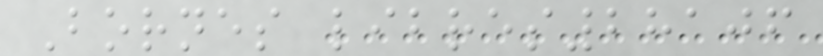Bornes libres28106
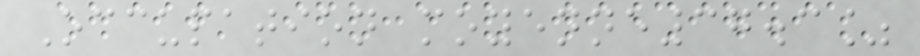Occupation moyenne37.3%
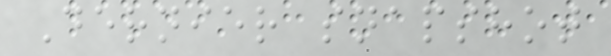Dernier snapshot
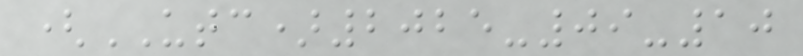(UTC)2025-09-10
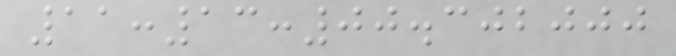11:13:00.302000
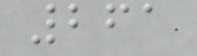261
